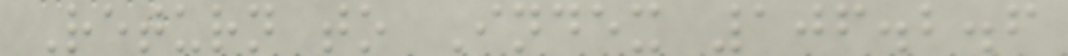Return to Index 106.2.6
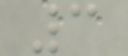3
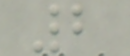2
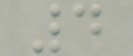4
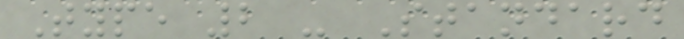Type 2 - Standard
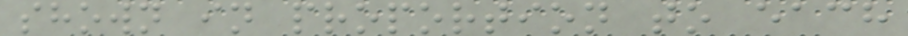shown in proportion to each
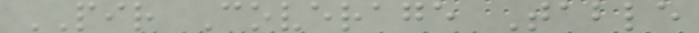PIR Coverage Table
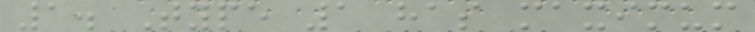1. Type 1 has maximum
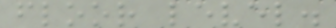floor level.
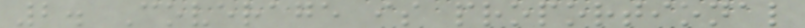2. Coverage is proportional
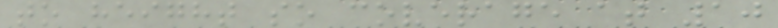to height so coverage at 10
